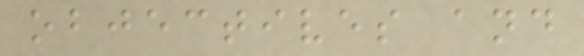objectives and
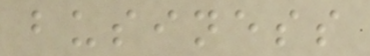business
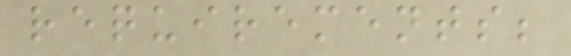requirements;
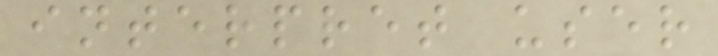interpret user
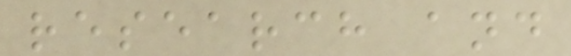research and
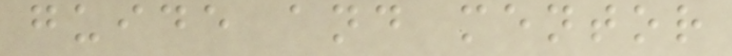guide and mentor
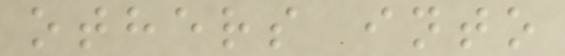others into
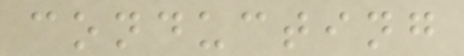conducting
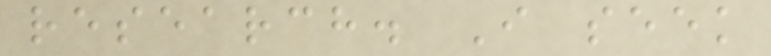research. I seek
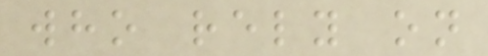who rely on
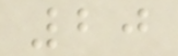20
